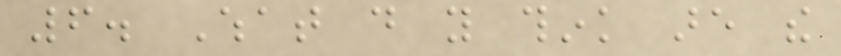6. What do you think are the
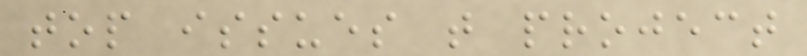top issues that project
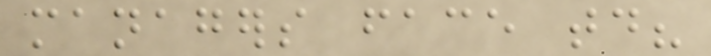managers face today?
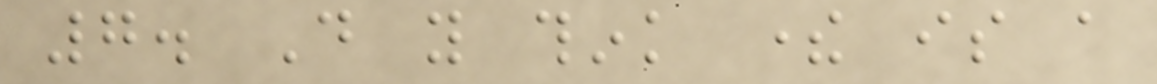7. Do you think there is a
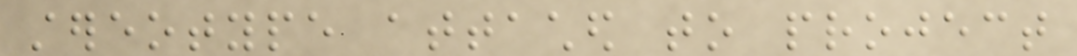stereotype attached to project
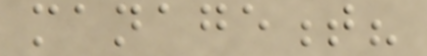management?
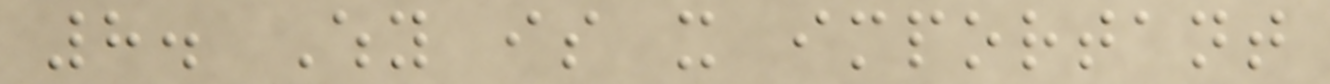8. Why is it important
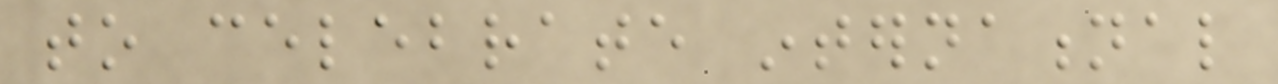to celebrate international
